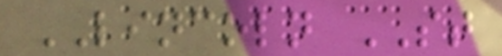LINCOLN ST
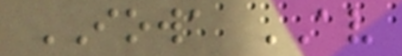IOWA AV
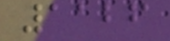1126
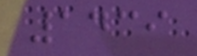1439
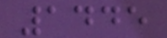1445
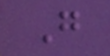G
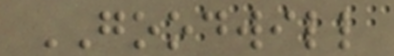GOODWILL
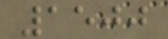1500
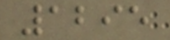1295
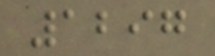1297
